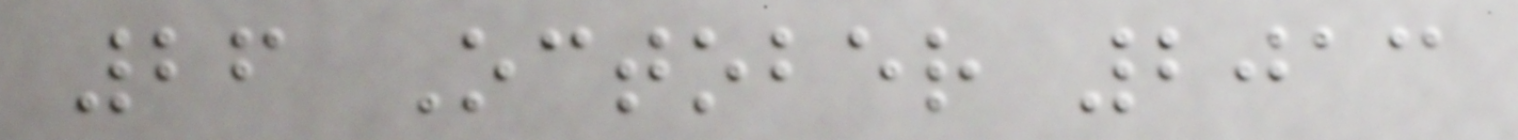26 October 2013
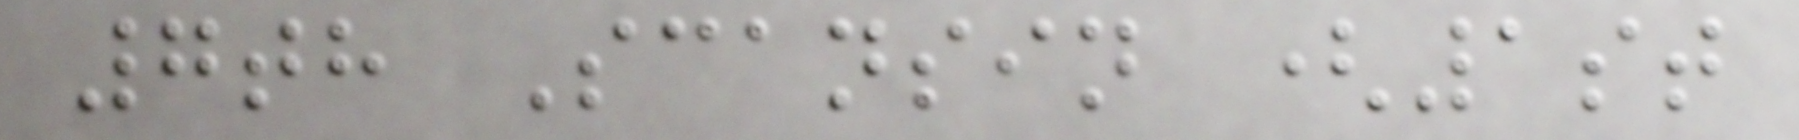7th Scansin (1st
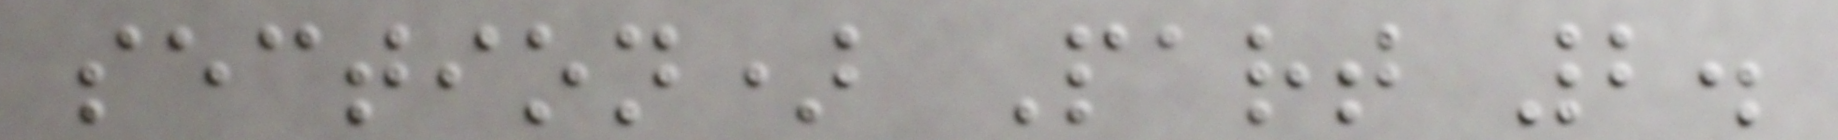section) Part 2.
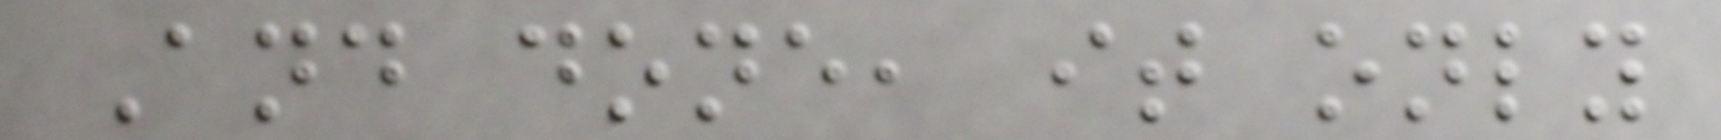And done, it only
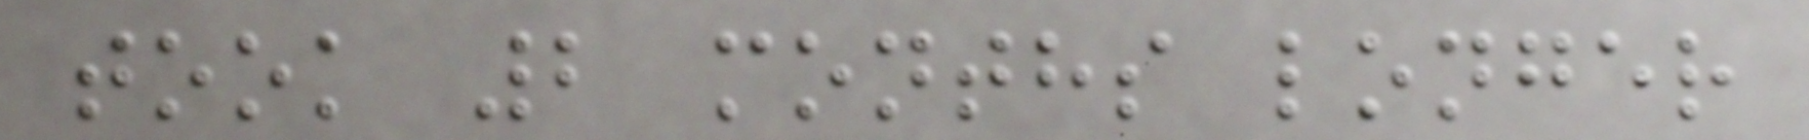took 2 months longer
